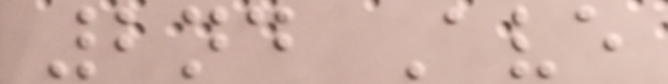2nd Ave
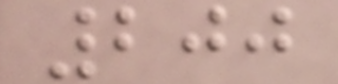200
